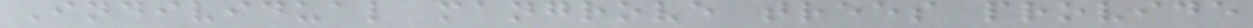Individual mangrove trees provide
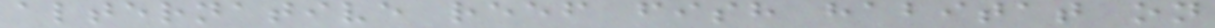alternative reef fish habitat on
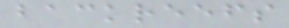backreefs
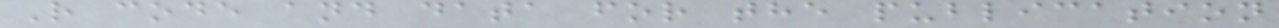R code and data for the publication
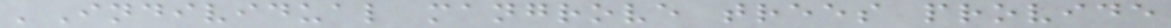'Individual mangrove trees provide
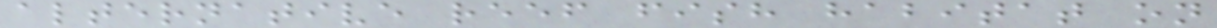alternative reef fish habitat on
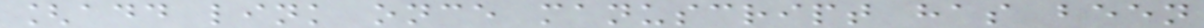[add link once manuscript has been
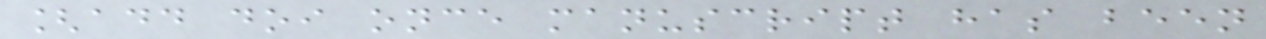[add doi once manuscript has been
